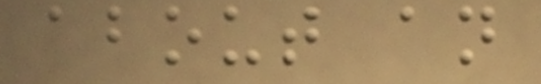about an
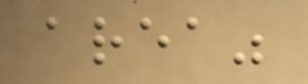area"
